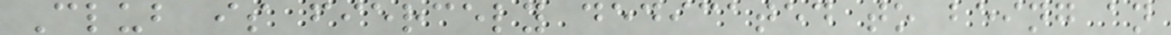Club is fiercely dedicated to being an
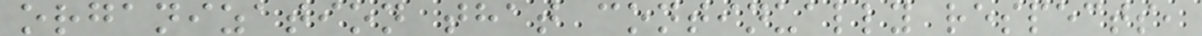organization that continually respects,
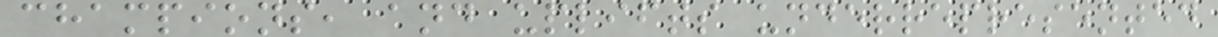champions, and uplifts underrepresented
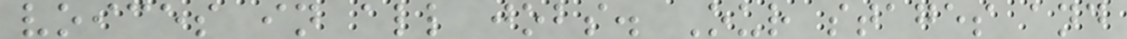voices in all jobs. Our stages and
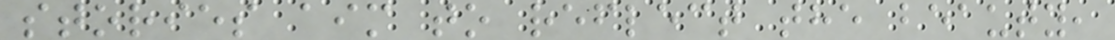stories aim to reflect the beauty,
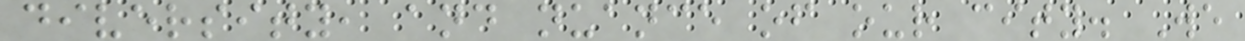diversity, and nuance of our city. We
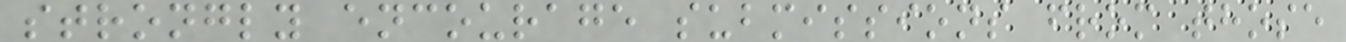strongly encourage submissions from those
